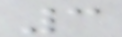3
